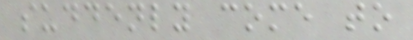suddenly come to
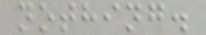nothing.
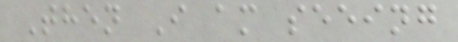Then I am seeing
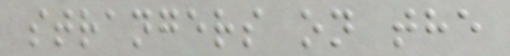strangers on the
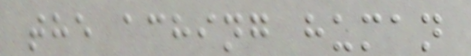the aching human
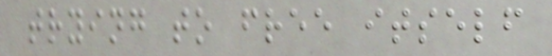trying to free itself
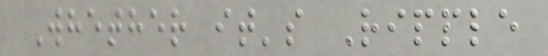Whether it's Ripple
